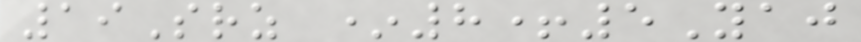19Srz *8+5Yaj
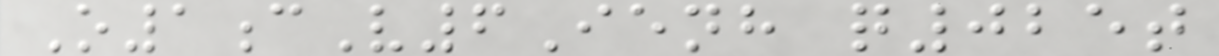O1cV6Ienh q025t
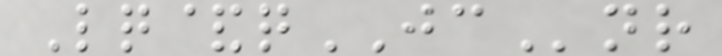Lq&qJCnr
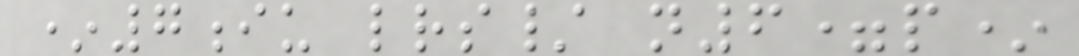*7iu lrs/ n6=p*
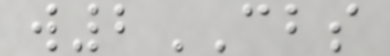w2CBS
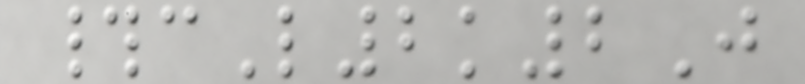#cL2k2J
